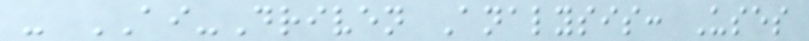- AI-Driven Analysis: Uses
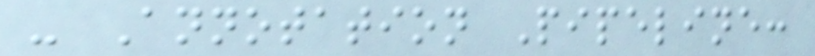- Annotation Pipeline:
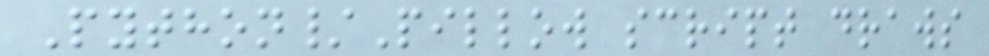Python/Pillow script draws
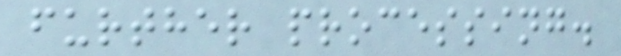further processing.
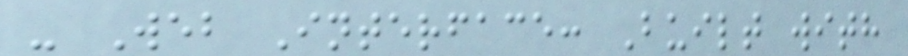- Web Interface: Built with
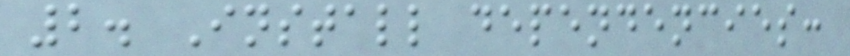2. Install dependencies:
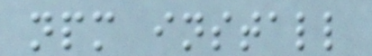npm install
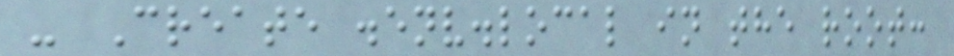- Create .env.local in the root:
